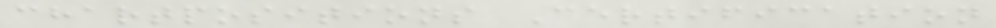chartpositions Certification
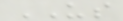US
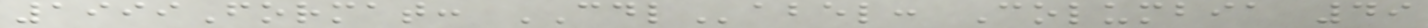1999Format: CDLabel: Columbia 49
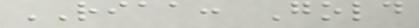RIAA: Gold
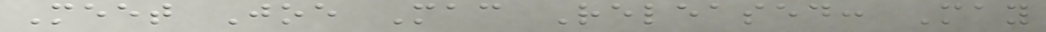Meet Joe Mac Released: May
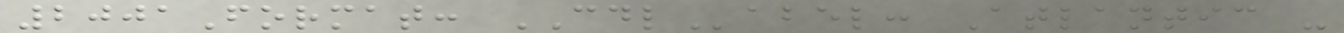2001Format: CDLabel: Atlantic -
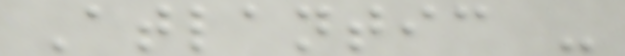Atlantic -
